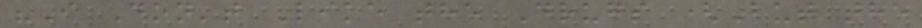"I Don't Like the Drugs (But the
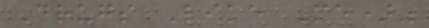Drugs Like Me)"
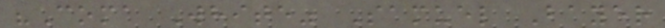"Coma White" Samuel Bayer
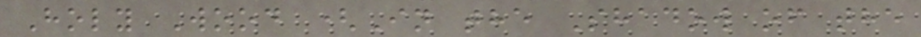Holy Wood (In the Shadow of the
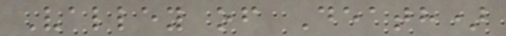Valley of Death)
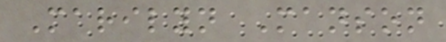Marilyn Manson
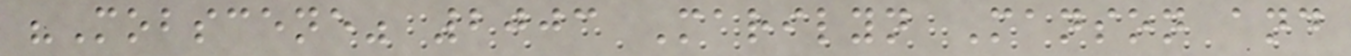"Mobscene" 2003 Marilyn Manson and
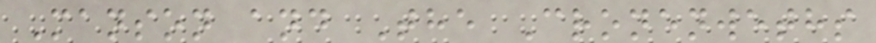Manson and The Cronenweths
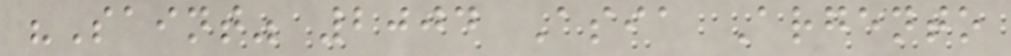"Saint" 2004 Asia Argento
